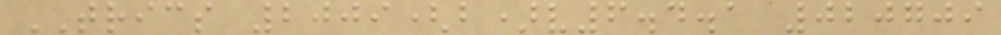TRICS 2009(b)v6.4.1 020709
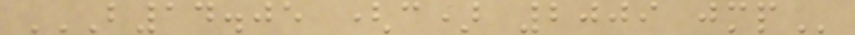B14.05 (C) 2009 JMP
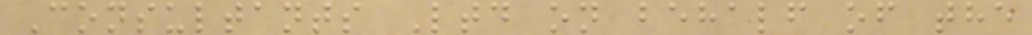Consultants Ltd on behalf of the
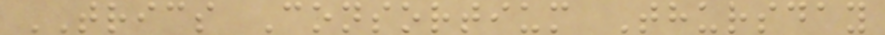TRICS Consortium Thursday
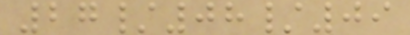27/08/09
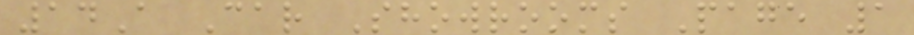14A Car Showrooms Page 1
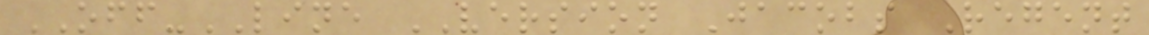OFF-LINE VERSION Jacobs Regent
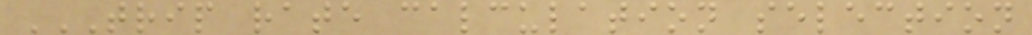TRIP RATE CALCULATION SELECTION
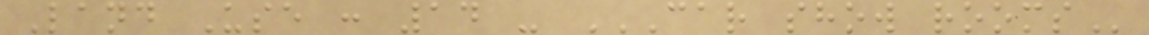Land Use : 14 - CAR SHOW ROOMS
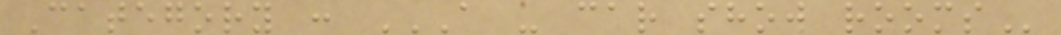Category : A - CAR SHOW ROOMS
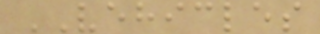VEHICLES
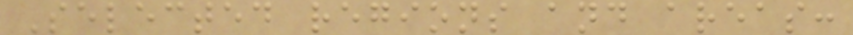Selected regions and areas:
